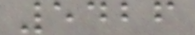5426
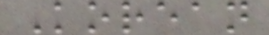Korean
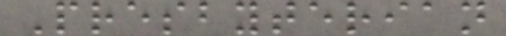Presbyterian
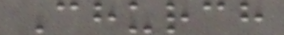Church
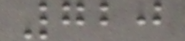720
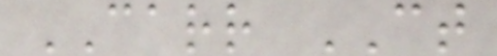CARR CT
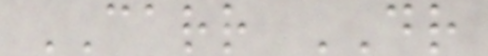CARR DR
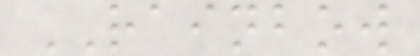RAINBOW
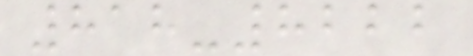818-8222
